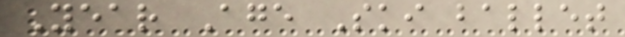Year Age Ski ballet
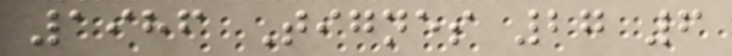1986 Tignes 27 6
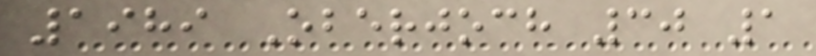1989 Oberjoch 30 1
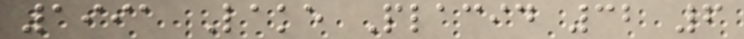1991 Lake Placid 32 6
